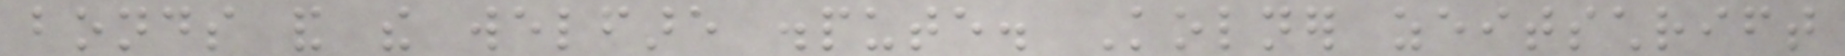bonds and the welfare dispute. Kolner zeitschrift
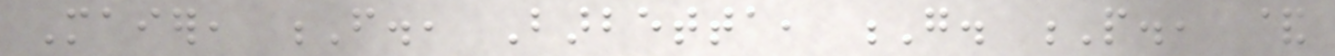Maier, F., Barbetta, G. P., &
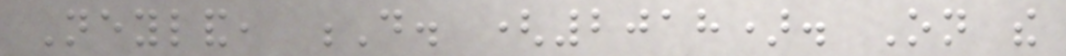Neyland, D. (2018). On the
